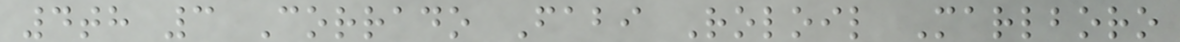4th 3 Corrado Fabi Roloil Marlboro
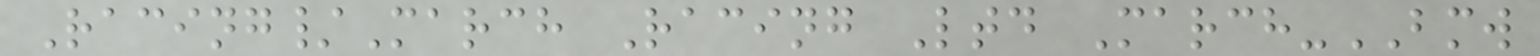Racing/March Racing Ltd March-BMW
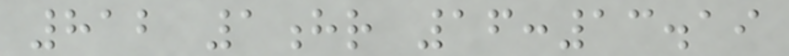812 1hr 16:13.19
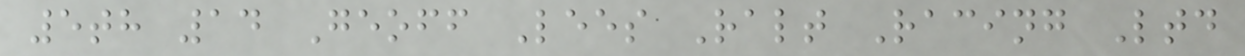5th 14 Geoff Lees Ralt Racing Ltd
